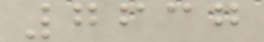7637
